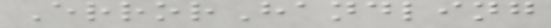ErrorHandling
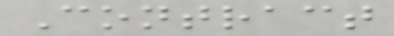Contract
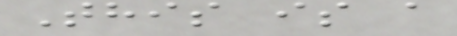This is a
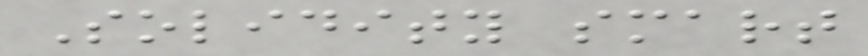Solidity smart
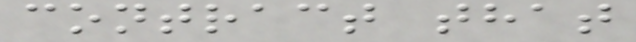contract that
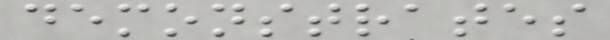demonstrates
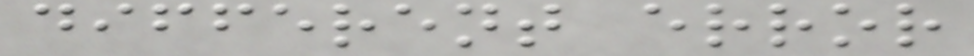different error
